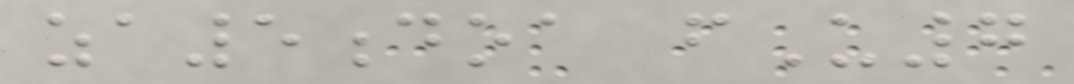za5doa fU7
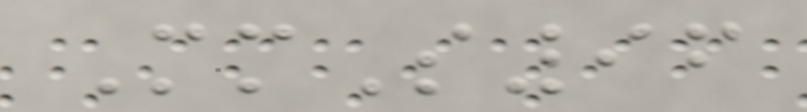MmS96
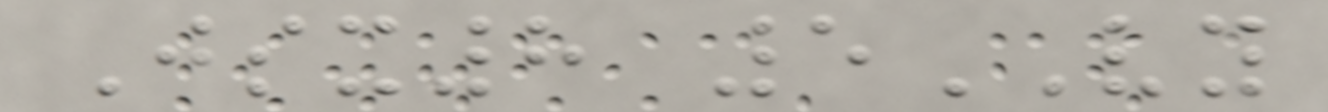Jsx8 5VY
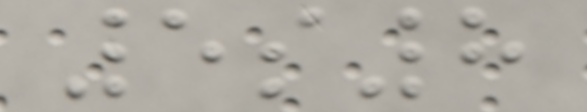5s8
